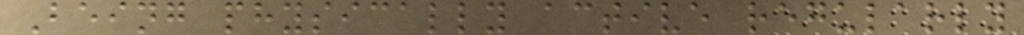Being physically active regularly
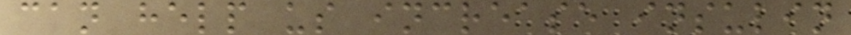can help us increase insulin
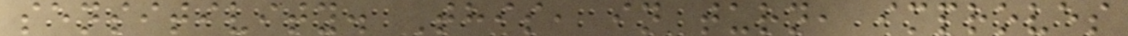sensitivity. This, in turn, improves
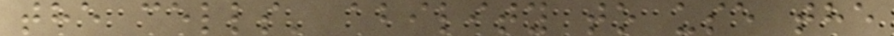the cells' ability to use the
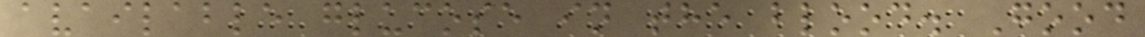available glucose in the blood. Good
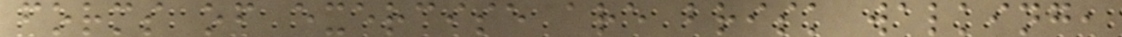forms of exercise are brisk walking,
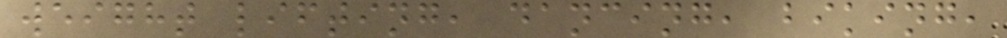weight lifting, dancing, biking,
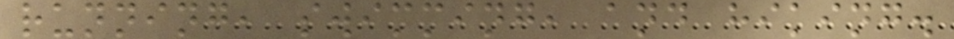running, swimming, and hiking.
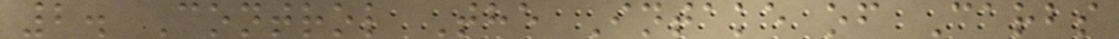2. Control The Intake of Carbs
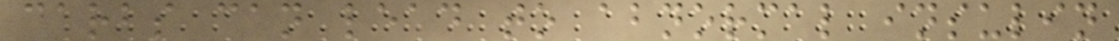carbs can lead to abnormal insulin
